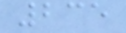235
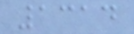1314
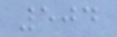504
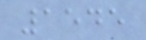1545
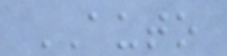AUTO
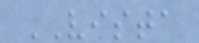VISTA
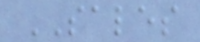SALES
